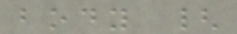body {
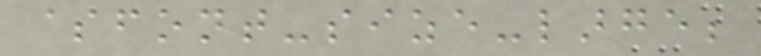$font-size-large;
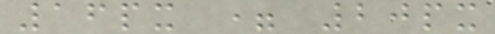16px = 20px
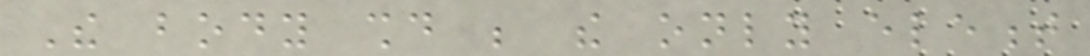The body should be the only element
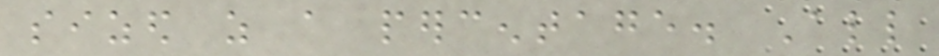sized as a percentage. All
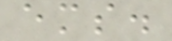ems.
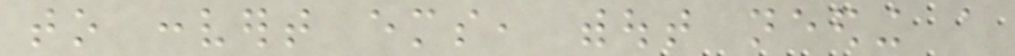to convert ems, without needing a
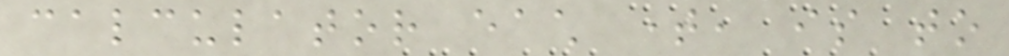calculator each time, is to
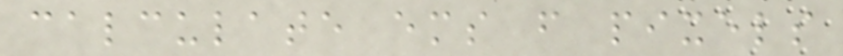calculate ems from pixels
